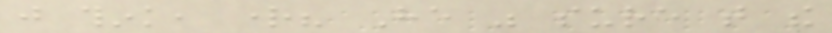just think, right? He was sure that the
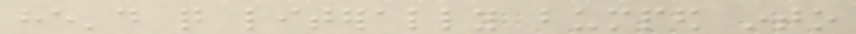he'd quite literally bumped into
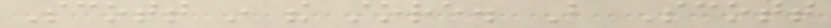Scott in the store. But Scott
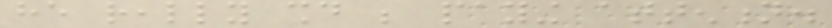he really should be paying attention.
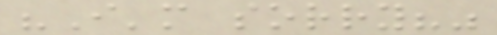"I'm sorry?"
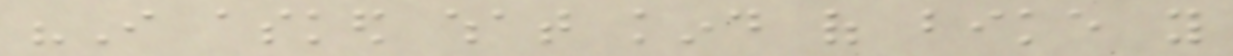"I asked what kind of bike you
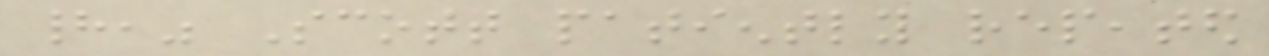had," Scott patiently repeated
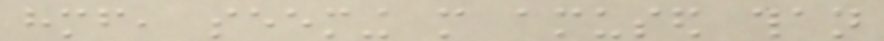himself, seeming more amused than
